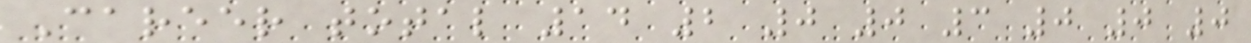Career total 14 2 0 0 3 0 0 0
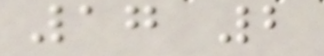17 2
